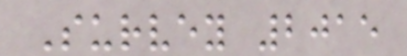Survey 2015
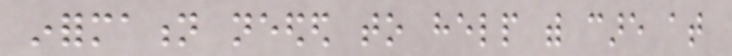information needed to help with care at
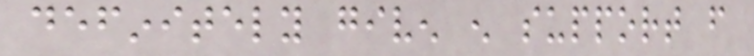definitely given enough support from
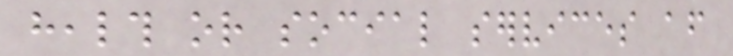health or social services after
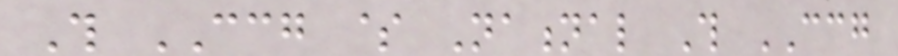This CCG $ National This CCG
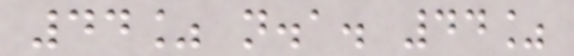44% n.a. 44%
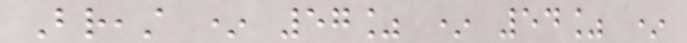Breast * 57% * 54% *
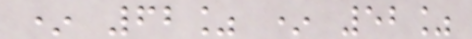* 62% * 52%
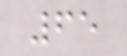65
